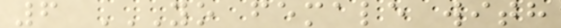6 YO FEMALE WITH
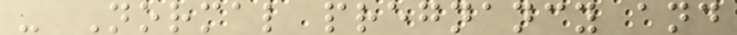- Normal pregnancy and
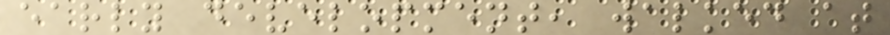early development, walked at
